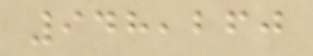948,260
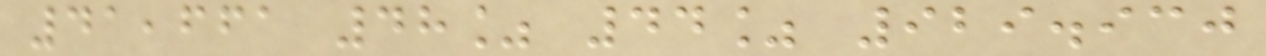41,661 48% 44% 929.930
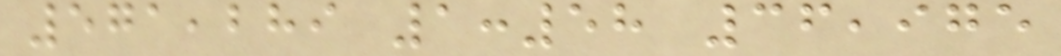571,289 1:58 36,975
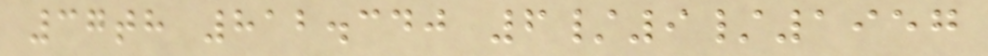37th 812.340 6/9/1957
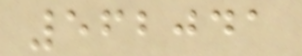562041
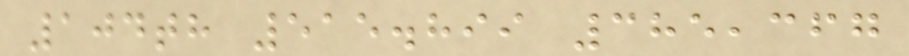104th 515.899 385,367
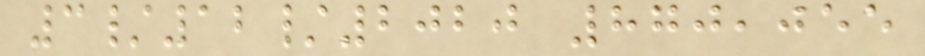3/12/2020 870,055
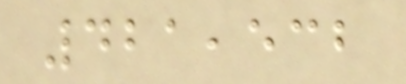421,532
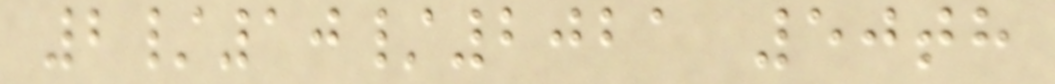2/10/2021 50th
